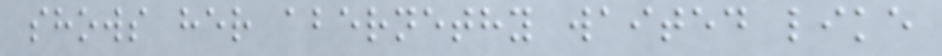shows her abernethy waited like
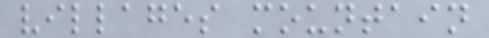villages mountain
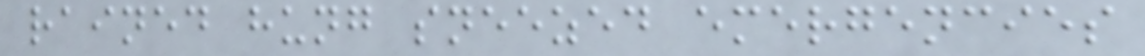rained hung sneezed emergencies
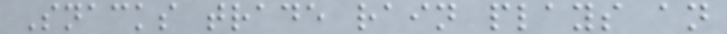Snacks trade rain plays an
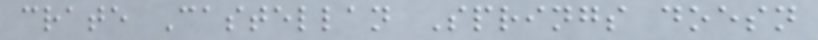crate Castellan Springs doesn
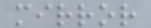mirror
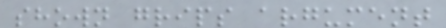shown grips argument
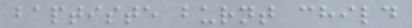baptiste burnt child
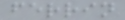ferrin
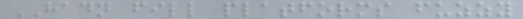HADN fill platforms fuzzy
